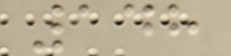148
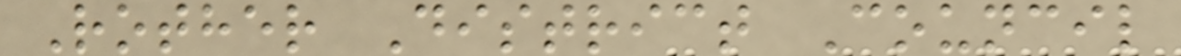Rother District Council
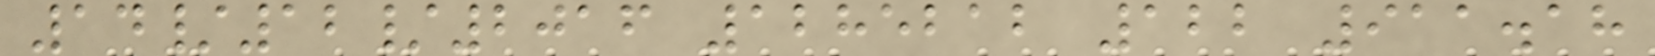14/12/2016 1285212 122 911.18
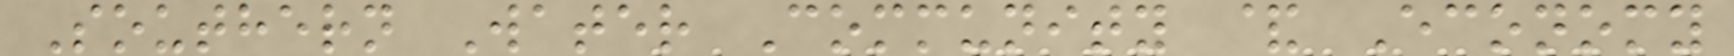Southern Water Community & Economy
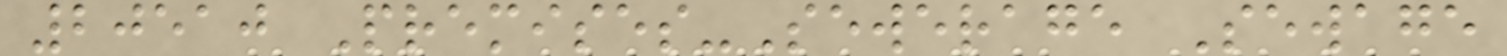20510 Premises-Sewerage Sewage
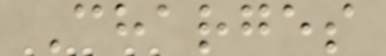Charges
